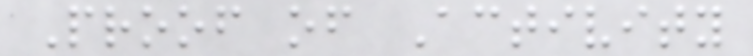Proof of Activity
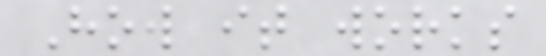How it works
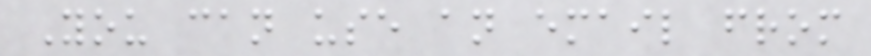You can use an email from
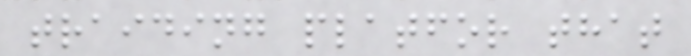traiding platfor that
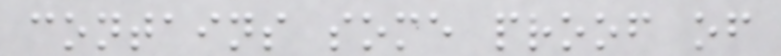contains some proof of
